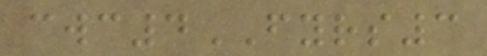cwc4FYRS3
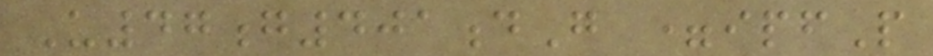U47g401dG =ipfP
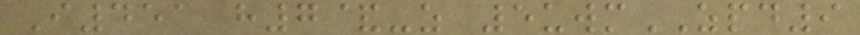I451 h7&-z 5uwmZPD9
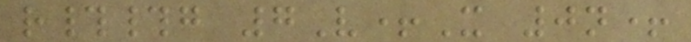r##g 7V+X 0n+
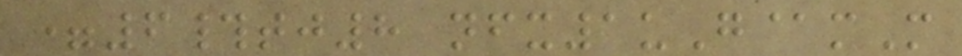=6#tj8 nfx1uG@mM
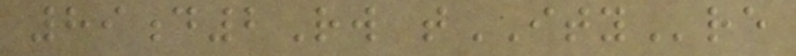89d2Rw tITYre
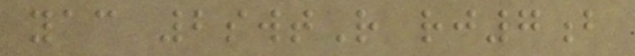yac 2swtR rj7b
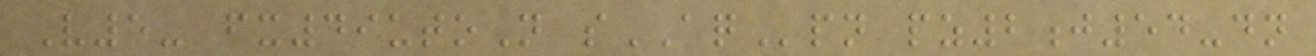V5- fx49utoN sAQpn pz2j54-dn
